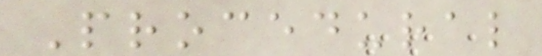Procedural
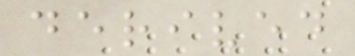derived
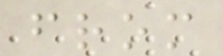from
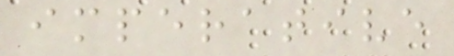imperative
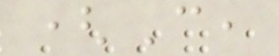(C,
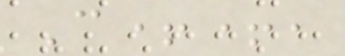C++,
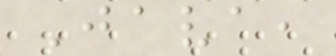Java,
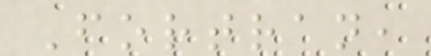Fortran,
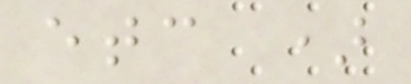etc )
